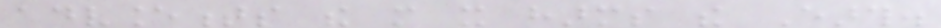advancements the more it harms the Earth.
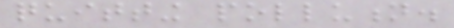quitting pollution.
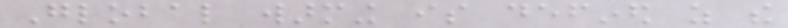Global warming is defined as the
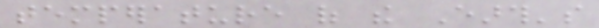temperature of the Earth's
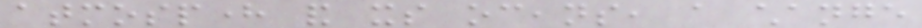atmosphere and its oceans, a change
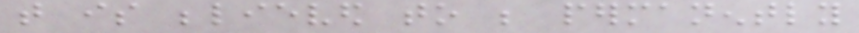that is believed to be permanently
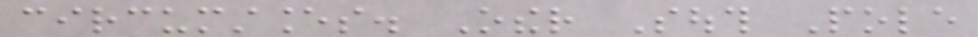circumstances. Other South Pole
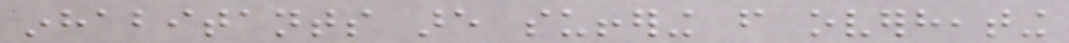inhabitants are suffering from overheating
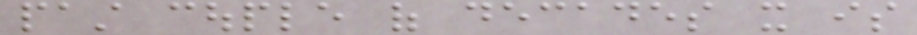past couple of decades it is
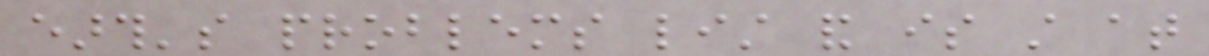earth's problems list and is still at
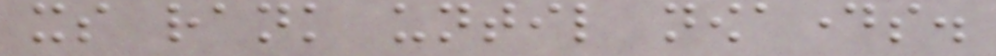its rank until nowadays.
